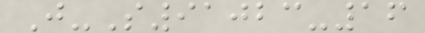J-S91023-16
